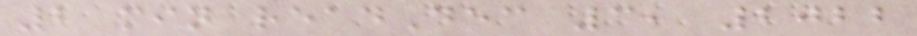2 min readDec 3, 2022
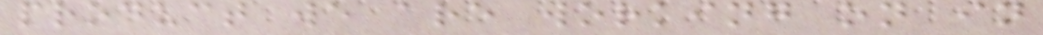product we are working on in
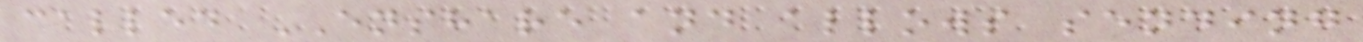called ENSHARE and allows sending
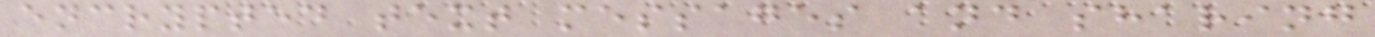encrypted text messages and sharing
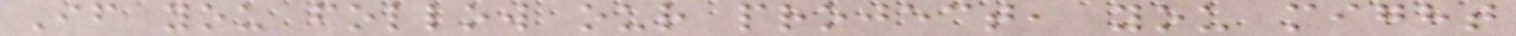If you follow our project, you might
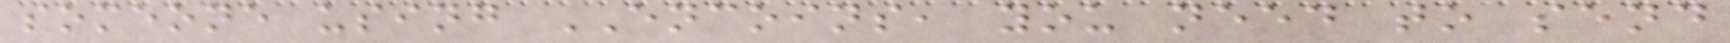someone using ENCOINS, you need to send
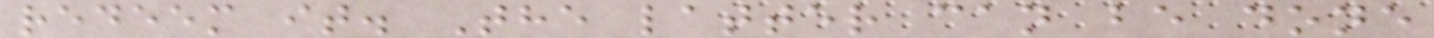redeem it. The latter can be done
